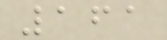161
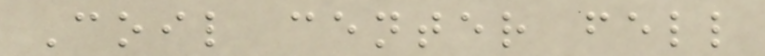Coil center fell
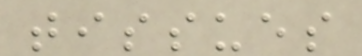tissues
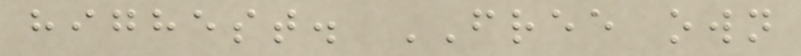highest. FREE own
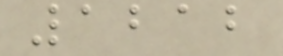1212
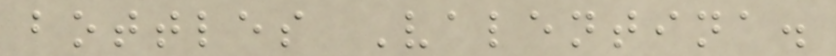bottles Valentina.
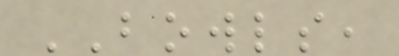BOWLS,
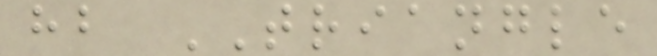hb TRIANGLE
